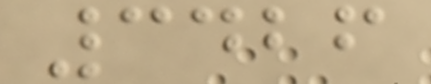3426
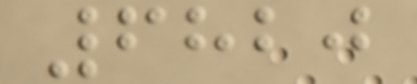6820
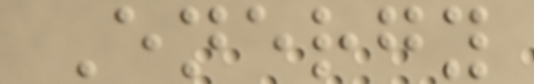Energy
